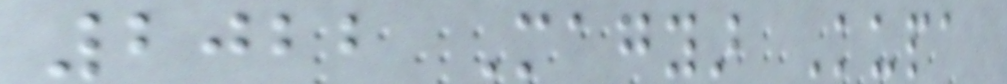2022 Magyar Kupa
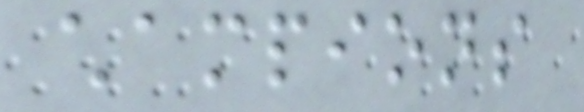champions
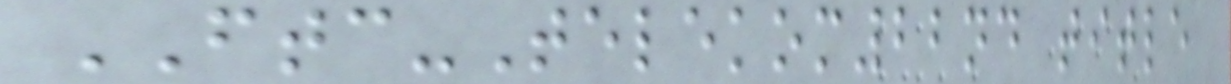FTC-Telekom22nd title
